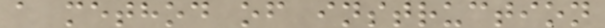a method of instruction
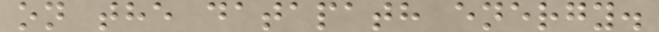on the datapath energy.
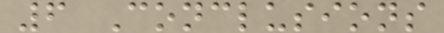6 Conclusions
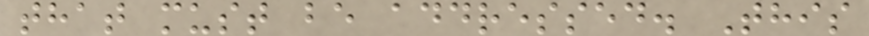that must be addressed. This
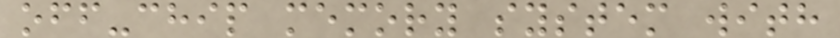off-chip memory system with
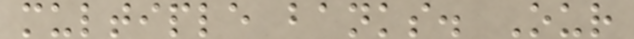multiple banks. Our
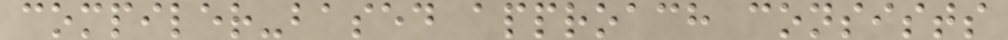compiler-based approach consists
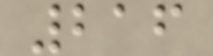216
